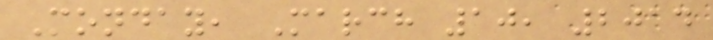Monday, March 10, 2014
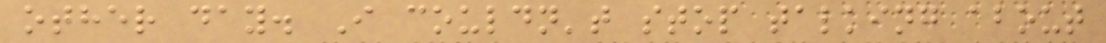other day. I couldn't stop talking about
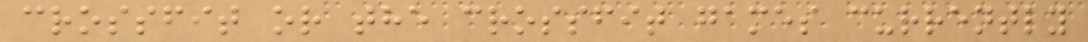crossfit or the crossfit games currently
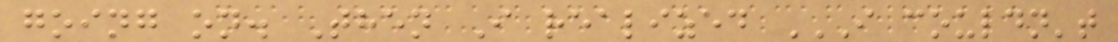going on. Then I realized I COULDN'T
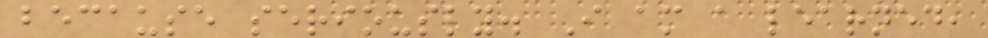because seriously. I am a learned,
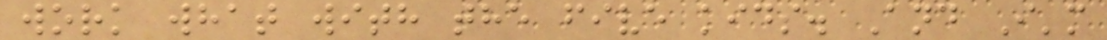work what with the five kids. And I'm
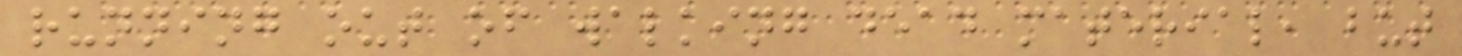running out of walking dead material, but
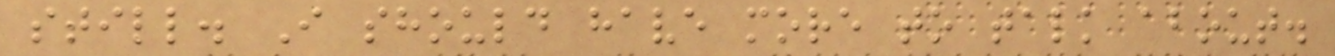still. I should have more to talk about.
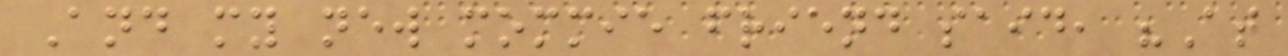And my new mommie friend said, "At
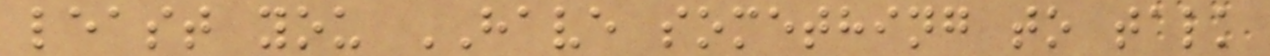least you HAVE something to talk
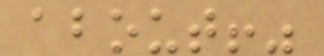about!"
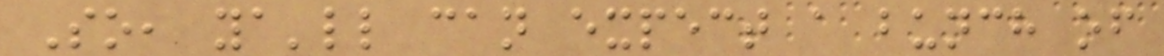So, ya'll can expect a bunch of
